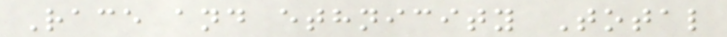Race and ethnicity Total
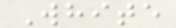White
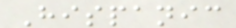Hispanic
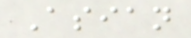Asian
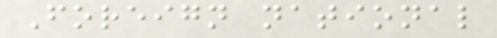Foreign national
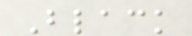Black
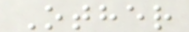Other
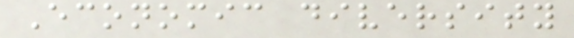Economic diversity
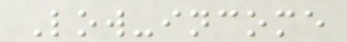Low-income
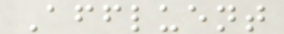Affluent
